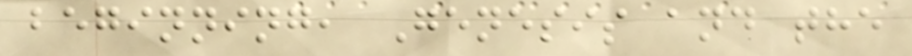beginning, Genesis and the
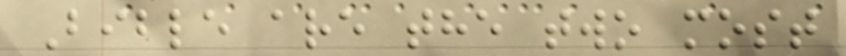Bible are the two most
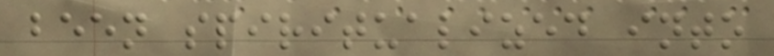been spiritualized into
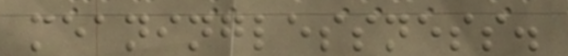meaninglessness.
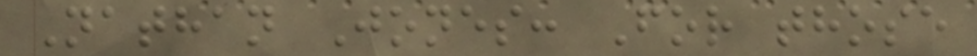Nathan Jones: For those
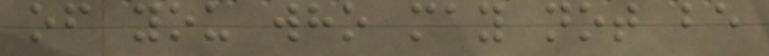of you who may not be
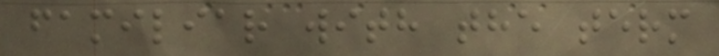familiar with the term
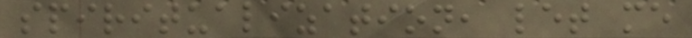spiritualization, let me
